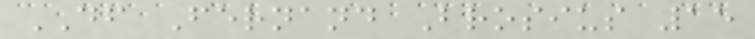DF Fernand Brosius 15
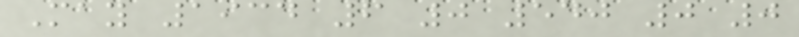May 1934 6 0 540 0 0
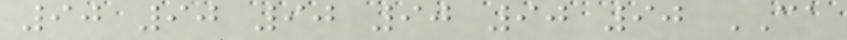90 90 90 90 90 90 CA
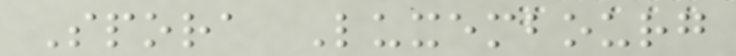Spora Luxembourg
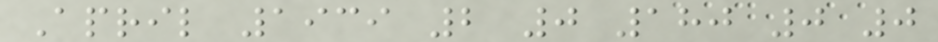April 1939 2 0 180 0 0
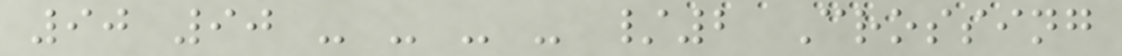90 90 - - - - /2 Crossing
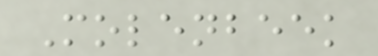Molenbeek
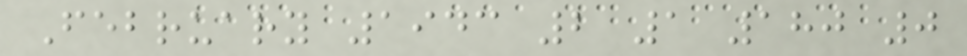February 1943 2 1 180 0
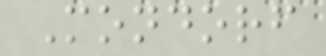Mondorf
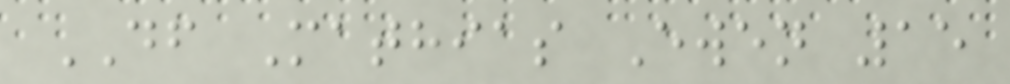DF Mathias Ewen 15
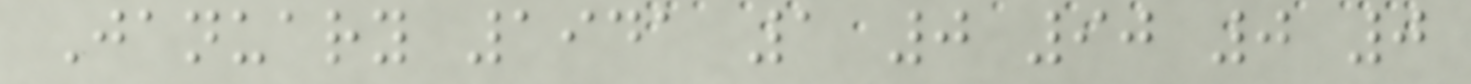January 1941 1 0 90 0 0
